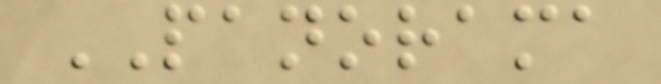PANORAMA
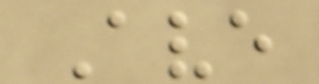Ave
